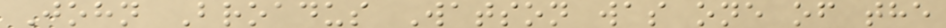John Broadus Watson was one of the
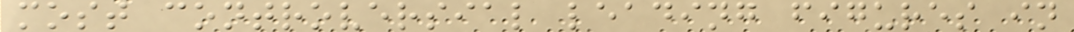most controversial leading figures in
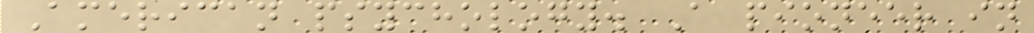American psychology. A pioneer in
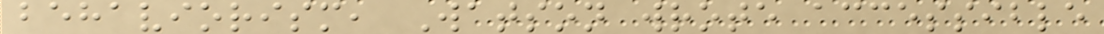behaviorism, Watson wrote accessible
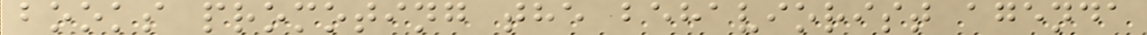books promoting the behaviorist agenda
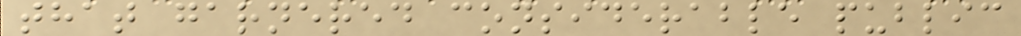that garnered considerable public
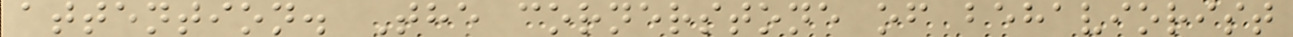attention. The cornerstone of behaviorist
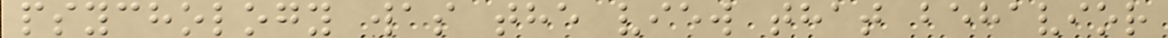psychology was the view that behavior
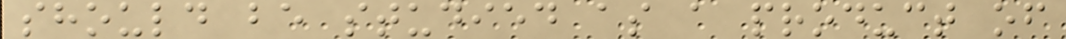should be studied as a product of
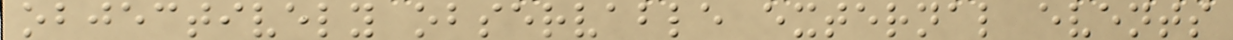objectively observable external events
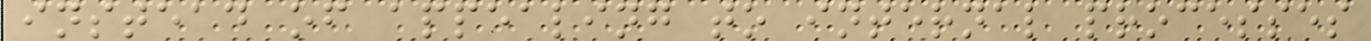instead of appealing to internal processes
